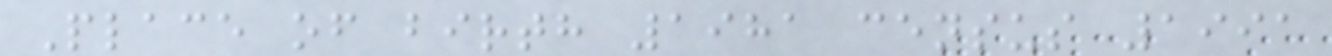Place of birth 1981 census 1991
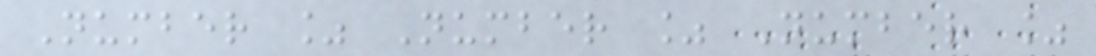Number % Number % Number %
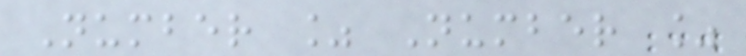Number % Number %
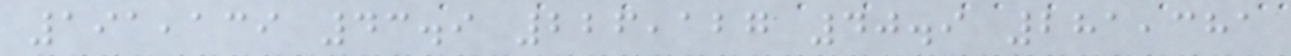191,139 43.9 226,127 40.9 281,381
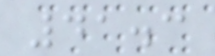41.3
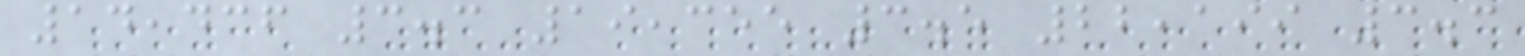14,436 3.3 19,355 3.5 22,199 3.3
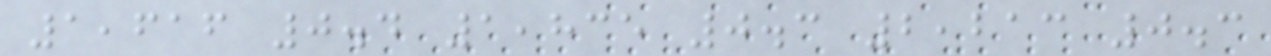1,616 0.4 1,835 0.3 2,213 0.3
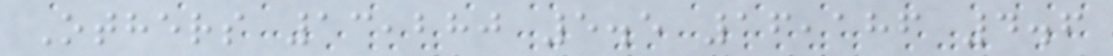Others 13,280 5.5 16,186 4.6
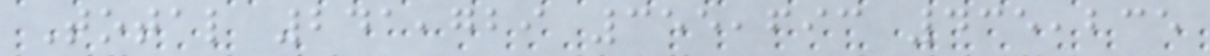Total 241,729 355,693 435,235
